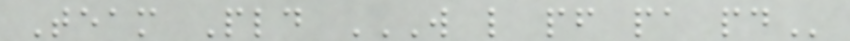Team Pld W L PF PA PD
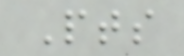Pts
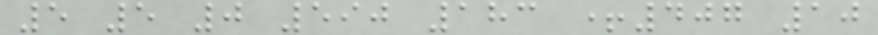5 5 0 590 183 +407 10
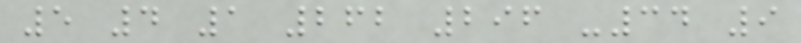5 4 1 262 296 -34 9
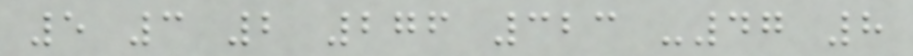5 3 2 276 323 -47 8
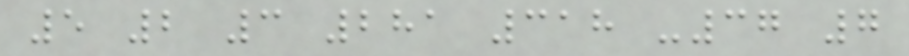5 2 3 281 318 -37 7
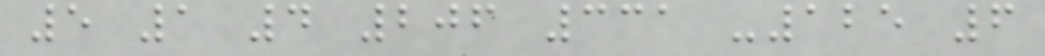5 1 4 206 331 -125 6
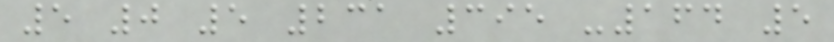5 0 5 231 395 -164 5
